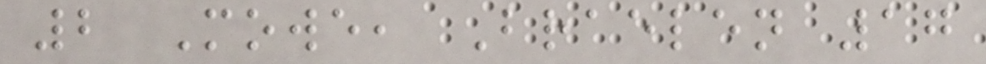2 Mowe, Braelen 17
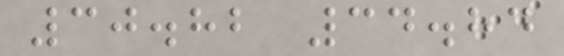30.82 34.84
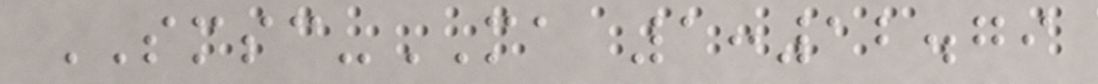SMSC-MA 1:12.79
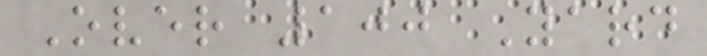Over 100 Yard
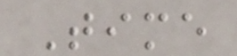Time
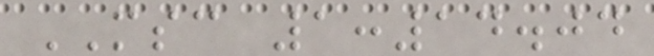MSC 1:14.04
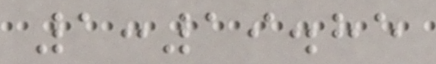1:19.85
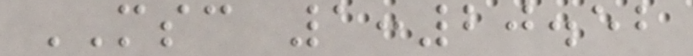MSC 1:20.52
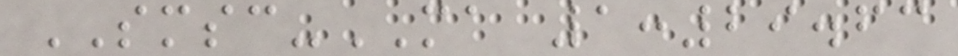SMSC-MA 1:29.63
